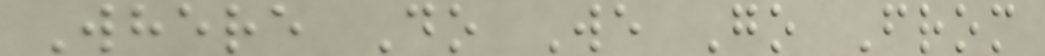Where Do We Go From
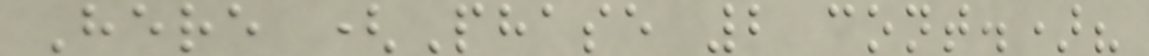Here (Phase 2 cont.)?
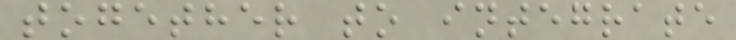together to integrate
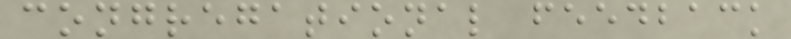congregational feedback
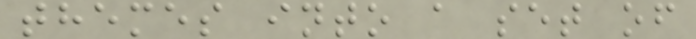themes into a set of
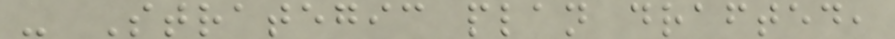- Strategic plan drafted,
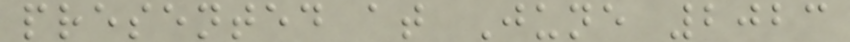presented at June 2023
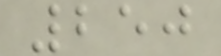250
